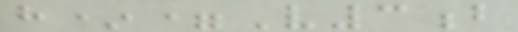h*=V3b
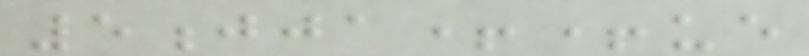5jja++ue
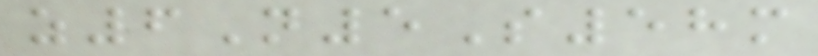z6N5S58m
